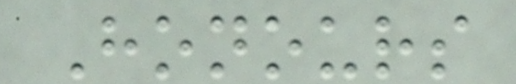Honours
